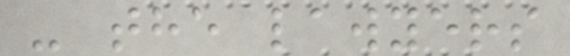- the lawyers
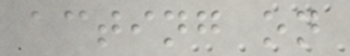acting on
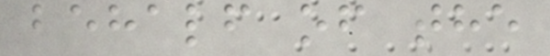behalf of the
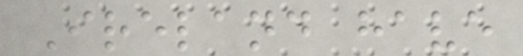Ireland have
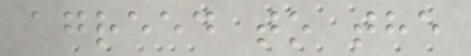agreed to the
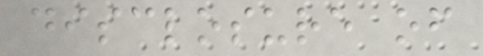disclosure of
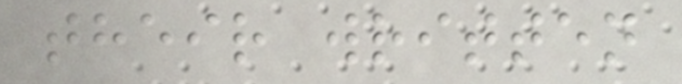their written
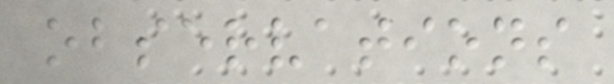observations
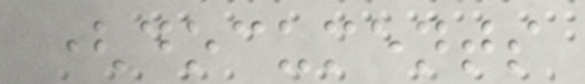(documents
